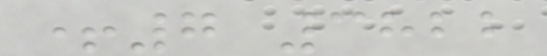+7 3822
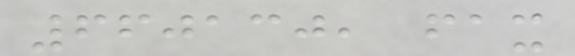660130, fax
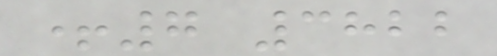+7 3822
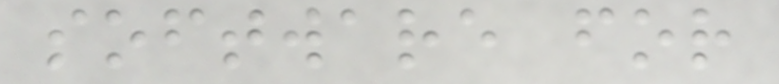software for
